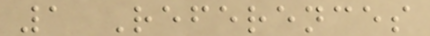1 References
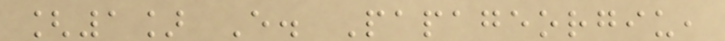[1] E. Papageorgiu,
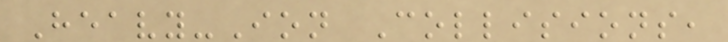Heavy-Ion Collisions,
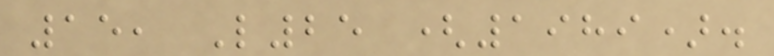15, L25 (1989).
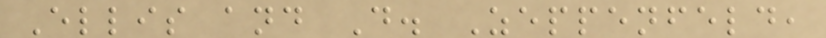Ellis and D. Zeppenfeld,
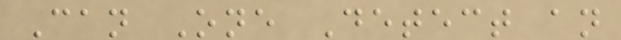Can One Detect an
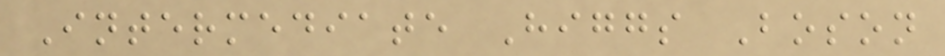Intermediate Higgs Boson
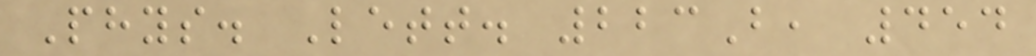Phys. Lett. 223B, 454
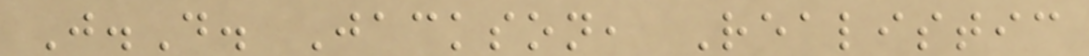J.D. Jackson, Realistic
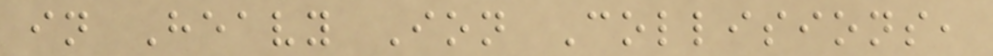in Heavy Ion Collisions,
